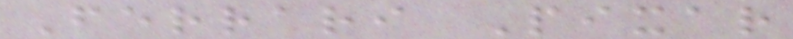Ferrari Pixar
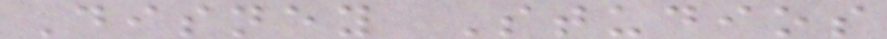Disney Studios
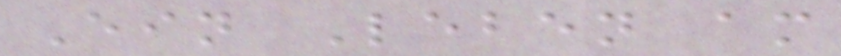Ein Leben am
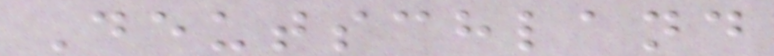Deutschland
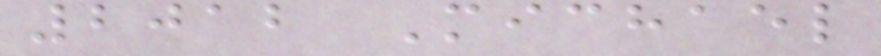2012 Michael
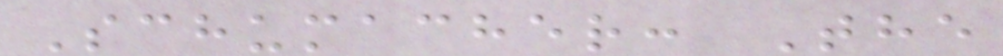Schumacher: The
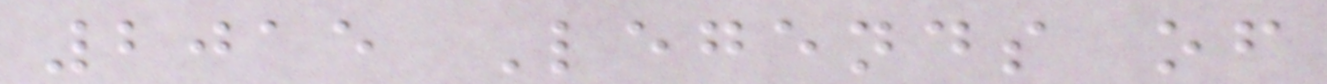2015 Legends of
